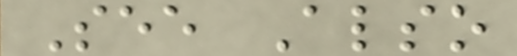See Also
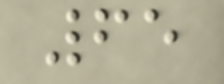65
